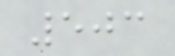503
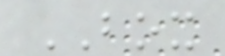BOX
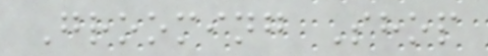Grooming Shop
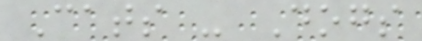Cats - Dogs
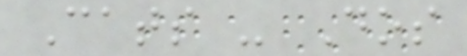Cats - Dos
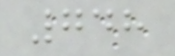748
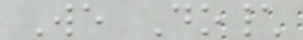We Do\
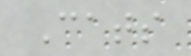Cats
